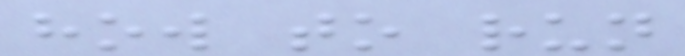how to run
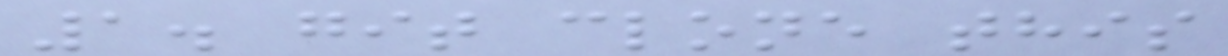1. git clone this
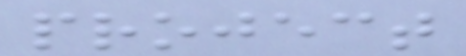project
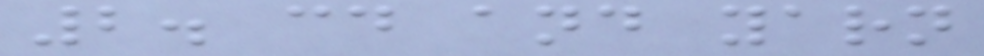2. cd and yarn
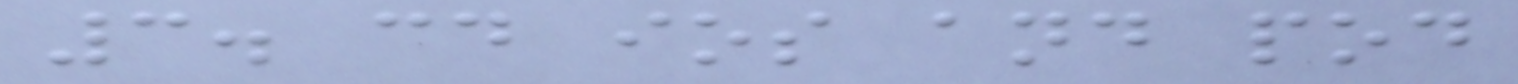3. cd ios and pod
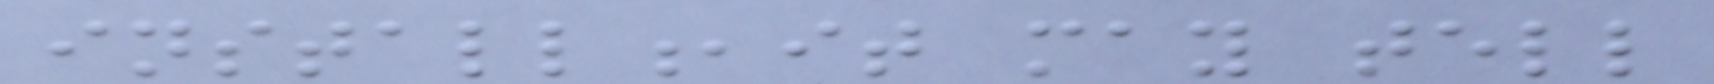install,it may tell
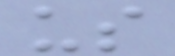us
